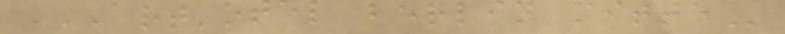ART'OTEL BERLIN MITTE
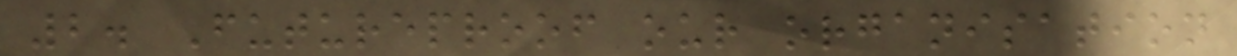2. Futureproof our organisation
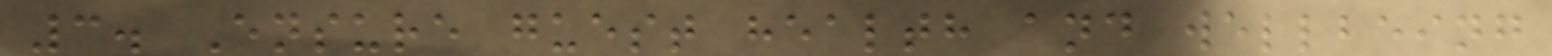3. Ensure guest health and wellbeing
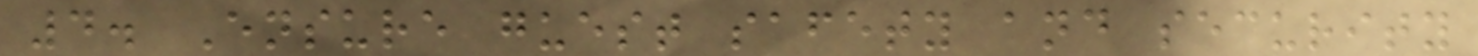4. Ensure guest safety and security
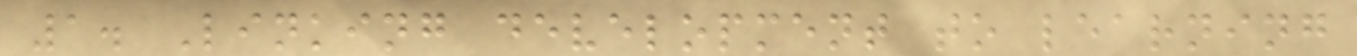1. Linking development to learning
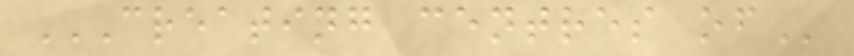CREATING CENTRES OF
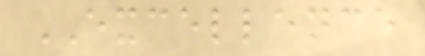EXCELLENCE
